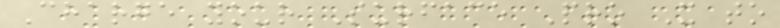Charge your Surface Pro X to
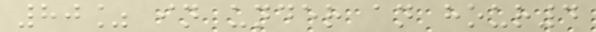80% in under an hour4
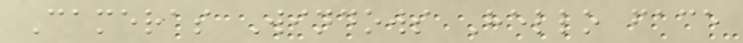Cameras Windows Hello face
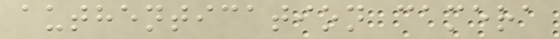authentication camera
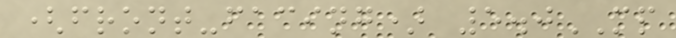(front-facing) 5.0MP
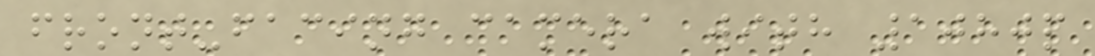front-facing camera with 1080p
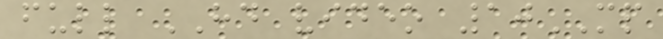full HD video 10MP
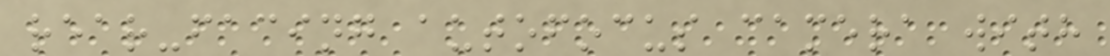rear-facing autofocus camera with
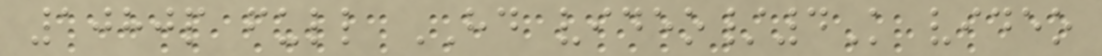1080p full HD video/4K video
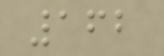162
